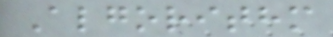Algorithm
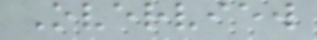Overview
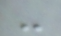-
